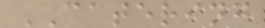CATERING
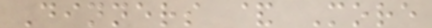Dinners & More
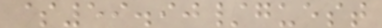$59.90/guest
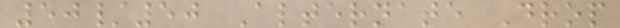50/50 Alternate Drop
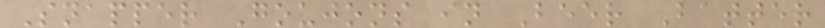Snapper Goujons in Beer Batter
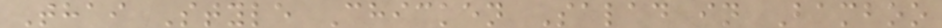Thai Style Chicken Salad in Bamboo
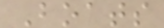Boats
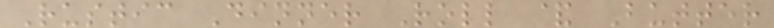Rustic Dinner Roll & Butter
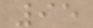95
